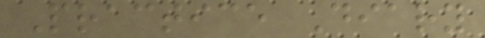Practice Diary
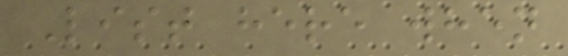List here when
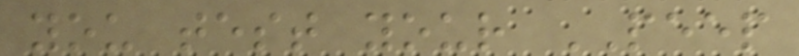you test your PEEP
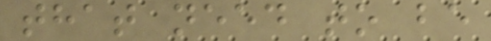that need to be
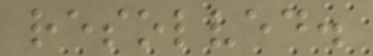resolved.
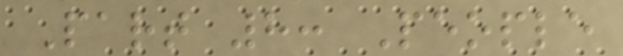Part 8: People
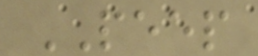PEEP
